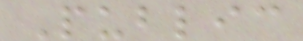Public
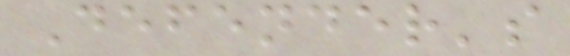Defender's
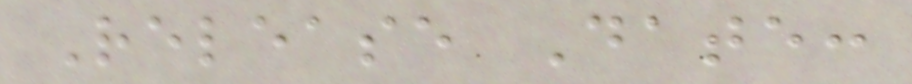Release Date:
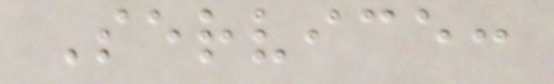Service:
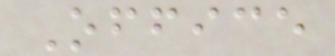Office
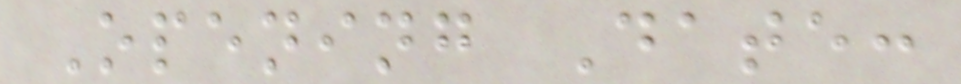Opening Date:
